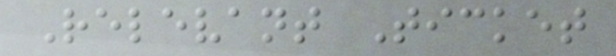Relevant Ticket
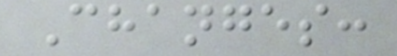Changes:
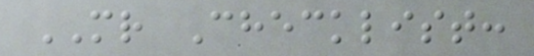MR Checklist:
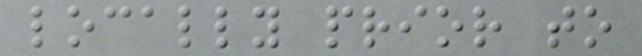locally prior to
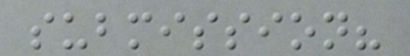submission?
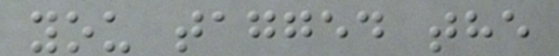you tagged the
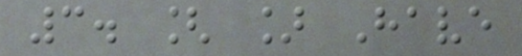3. [ ] Have
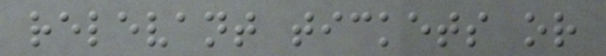relevant tickets or
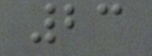23
